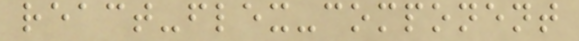react-flex-component
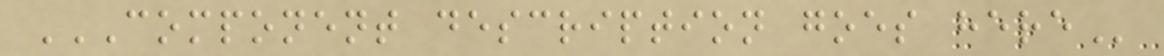COMPONENT DESCRIPTION GOES HERE
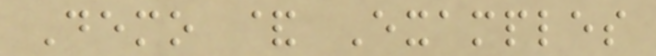Demo & Examples
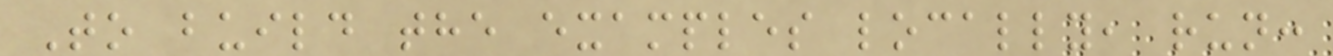To build the examples locally, run:
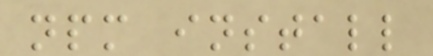npm install
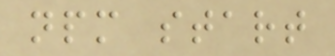npm start
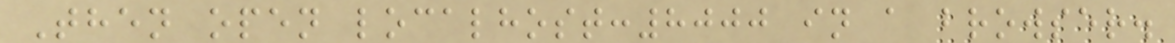Then open localhost:8000 in a browser.
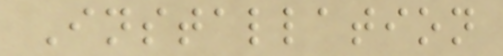Installation
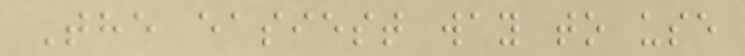The easiest way to use
